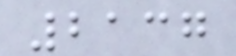2137
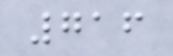716
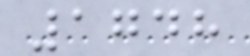1748
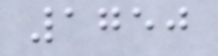1750
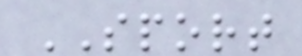SPORT
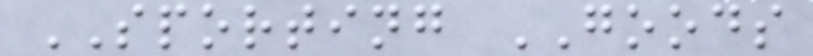SPORTING GOODS
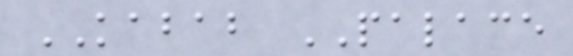KABAB PALACE
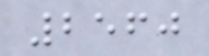2560
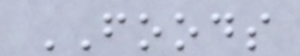FOODS
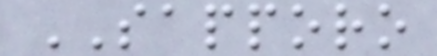SAPPORO
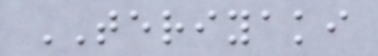TERIYAKI
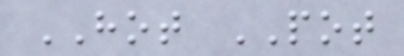HOT POT
